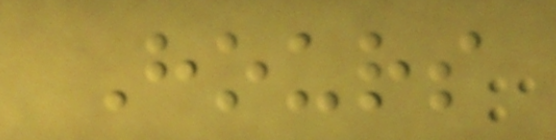Hours
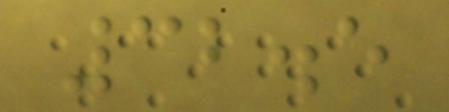32.5
